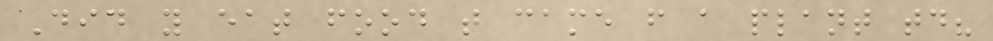Did you eat food that came from a plant today?
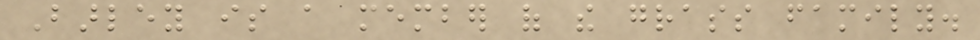Barley is a member of the grass family.
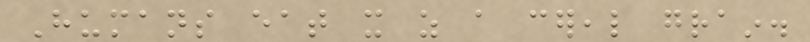Humans eat it as a cereal grain.
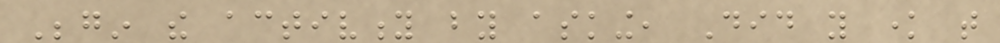Begin the activity by asking, Did you know that
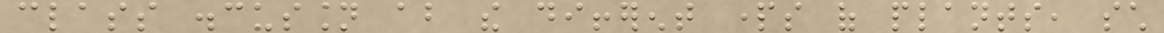class discussion about the different parts of plants, such
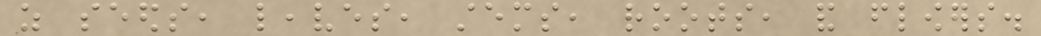as seeds, leaves, stems, roots, and flowers.
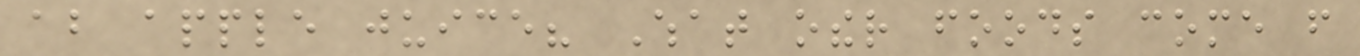about apple juice? What other foods come from
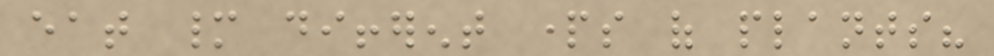eat many different parts of plants?
